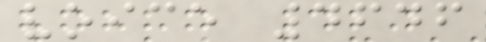voice 4646
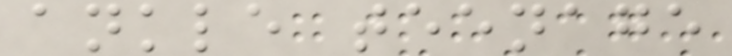ankle teenage
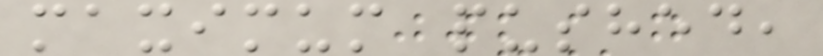maximum pushed,
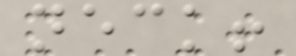neck!
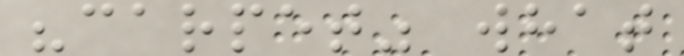"carpet" what
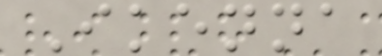Ikenna
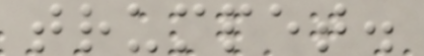trumpet.
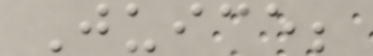Juice;
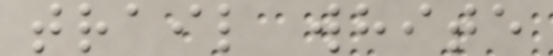trail white
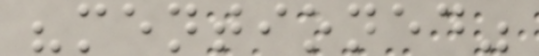"mentioned"
